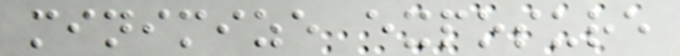minimize exposure
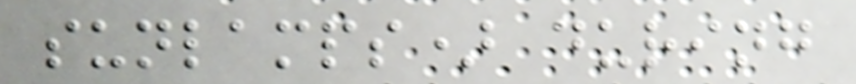sunlamps) during
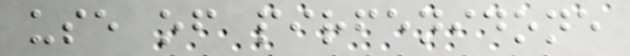use of pirfenidone
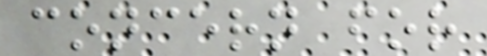concern for
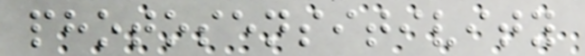photosensitivity
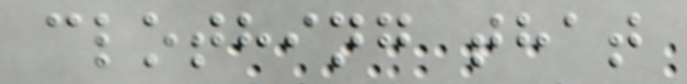clothing that
